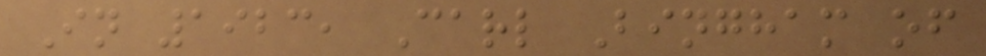In 1923, Carl Bingham of
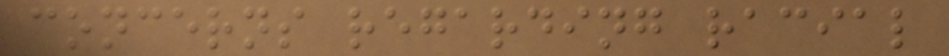concerns regarding racial
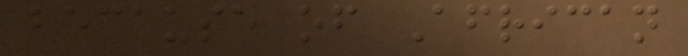because of African
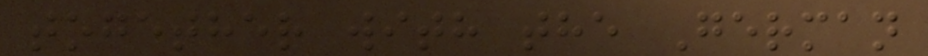together with the German
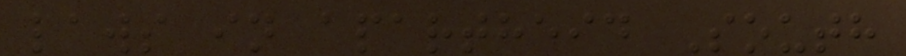laws in apartheid South
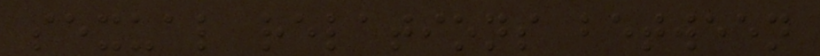sexual relations between
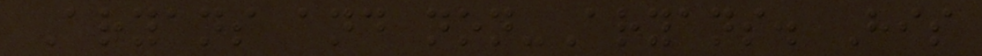Aryans and non-Aryans. His
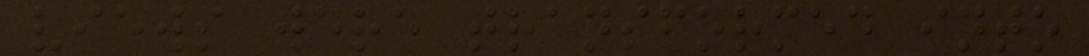views were transformed into
